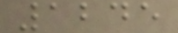1245
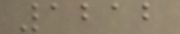1212
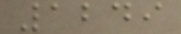1249
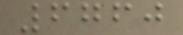6760
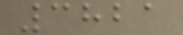3821
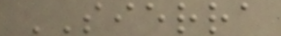SIERRA
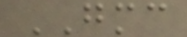GMC
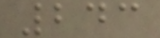243
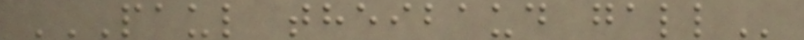PAUL THEIBAUD GALL
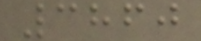3860
